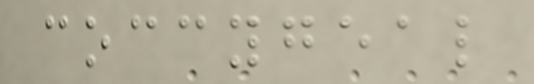coccygeal
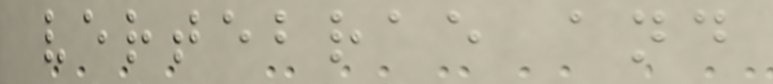vertebrae and
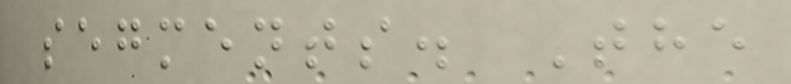segments. The
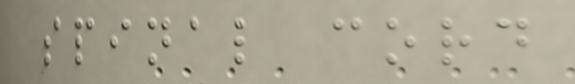spinal cord
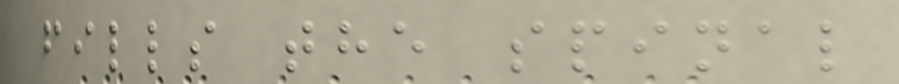fills the spinal
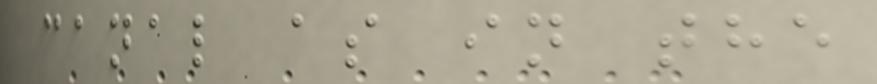canal as in the
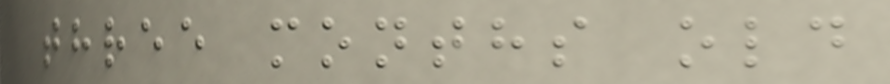three months old
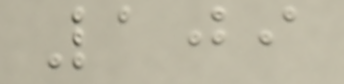109
